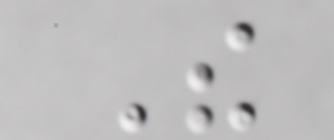The
